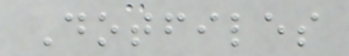Dotfiles
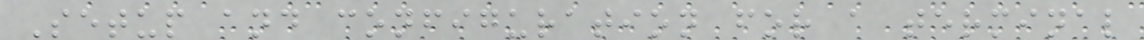Setup and configuration for a terminal
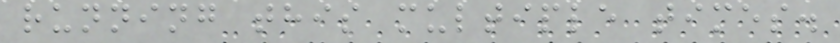running this multiple times.
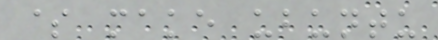$ make ubuntu
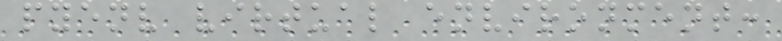pyenv virtual environment:
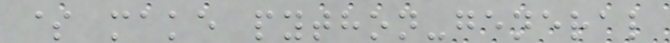$ make python-general
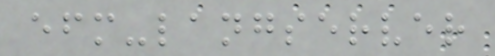efm-langserver
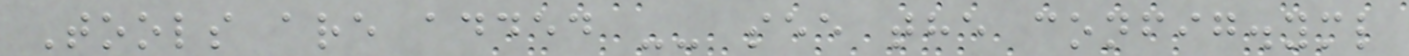Tools are added -- see the config.yml
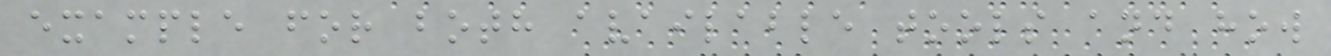example for both available tools and how
